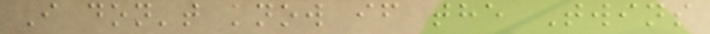I don't know if the Twins
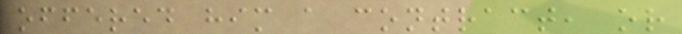offered him a contract, or
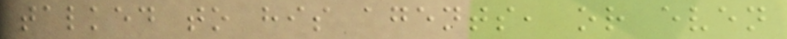talked to his agents, or even
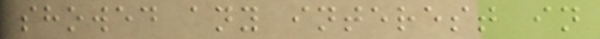showed any interest in
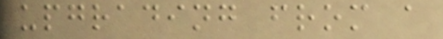upgrading from a
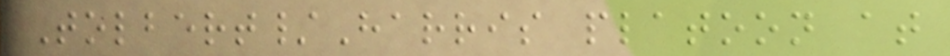Tolbert/Harris platoon at
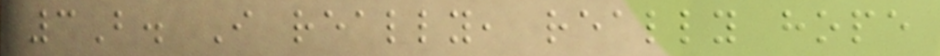3B. I really, really hope
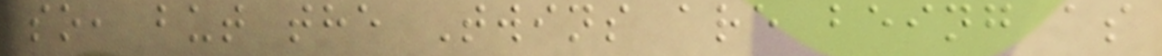so, but the Twins are being as
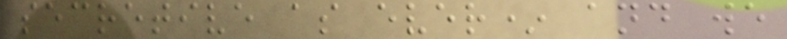secretive as ever* and we
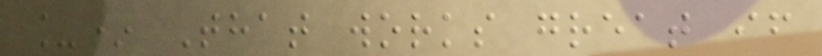_* That works great if
